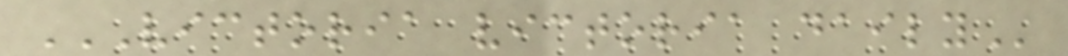VICTORIA VICTORIA DAILY
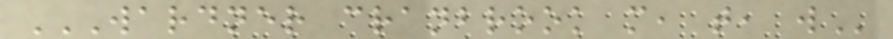WARDNER CRANBROOK M, T, W
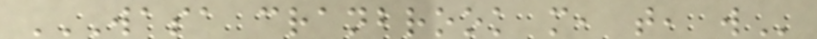WASA CRANBROOK M, T, W
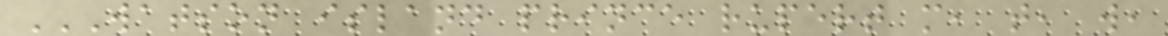WATSON ISLAND PRINCE RUPERT M, T, W,
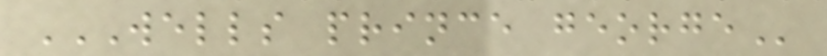WELLS PRINCE GEORGE
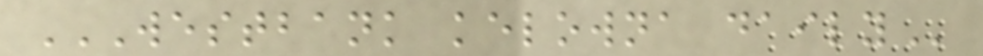WESTBANK KELOWNA DAILY
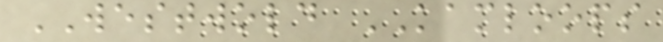WESTWOLD KAMLOOPS
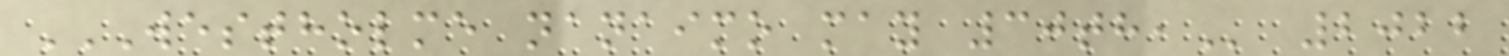WESTHOLME NANAIMO MAY 30TH, 2022
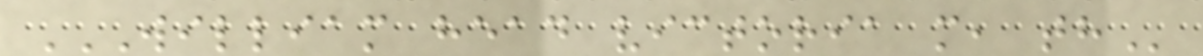WILLIAM HEAD VICTORIA M, TH
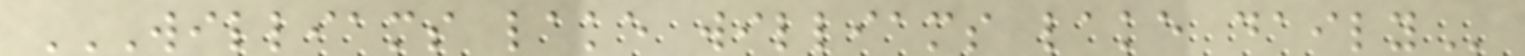WILLIAMS LAKE WILLIAMS LAKE DAILY
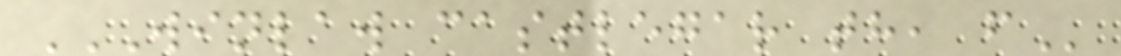WINLAW CASTLEGAR TH, F
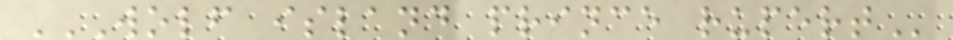WOLF ISLAND PRINCE RUPERT
